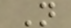N
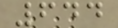644
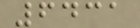6431
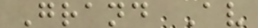Grand Av
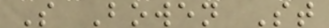S Bowen St
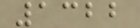1322
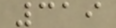319
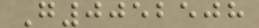G0052508
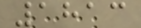1813
